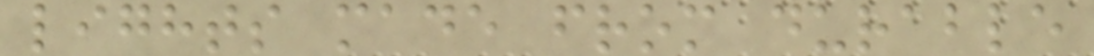lights made from durable
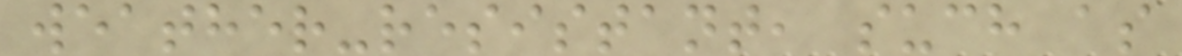weather-resistant, such as
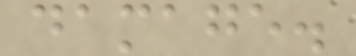damage.
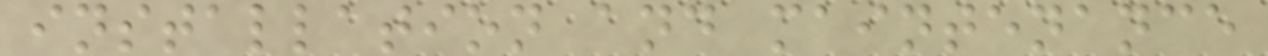installation and maintenance
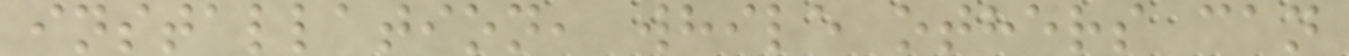installation, while others can
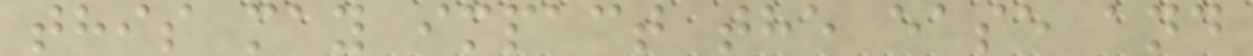this may impact the ease and
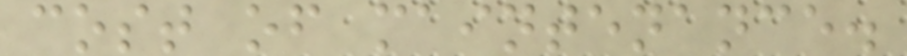cost of maintenance.
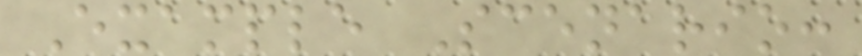Example Scenario:
